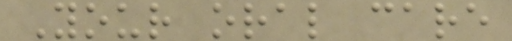Your oral care
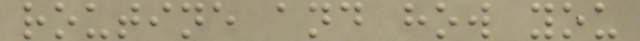routine and how you
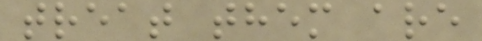treat them are
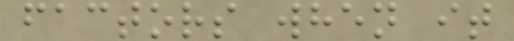factors when it
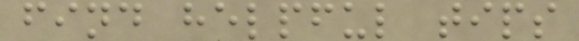find helpful tips
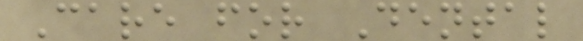Care for Dental
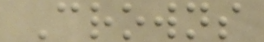Crowns
